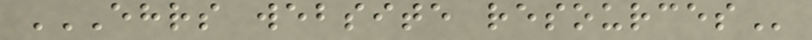EHRS WEBSITE RESOURCES
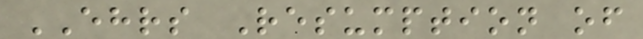EHRS Resumption of
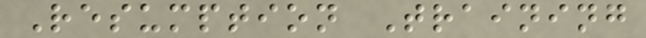Resumption Training
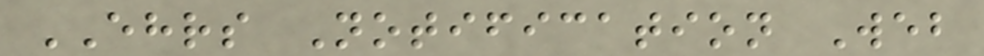EHRS Notification Web
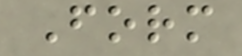Form
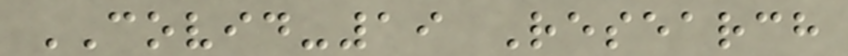COVID-19 Research
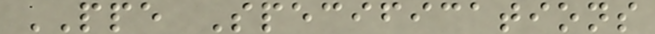PPE Specifications
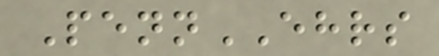PennEHRS
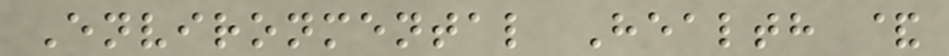Environmental Health &
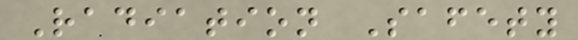Radiation Safety
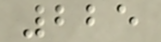225
